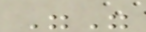""
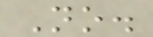No.
